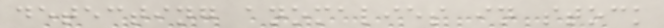detecting anomalies in stock
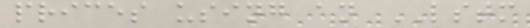prices using an LSTM
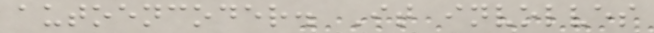autoencoder. It involves
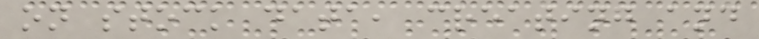on stock data, creating and
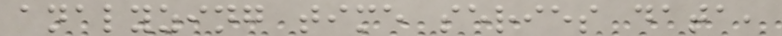analyzing time series data,
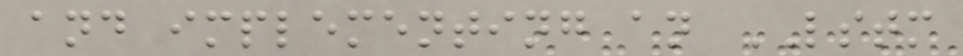and implementing an LSTM
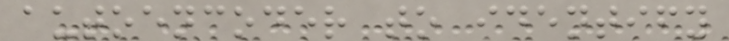autoencoder to identify
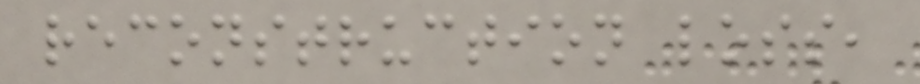reconstruction loss,
